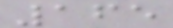165
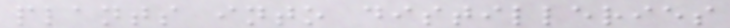plants into distilleries
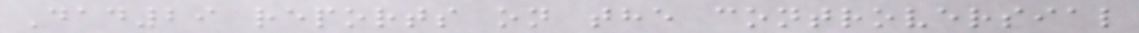Dad29 reports on the controversial
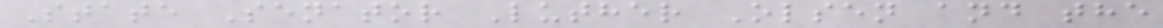State Senator Luther Olsen and the
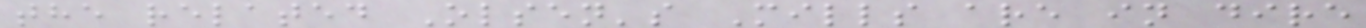the related Olsen's Mills are in dire
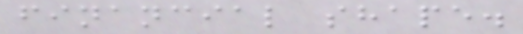financial shape.
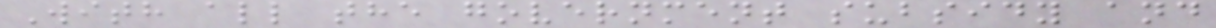With all the government subsidy and
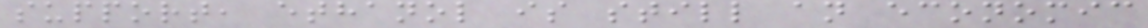support, ethanol is still an economic
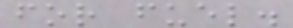for fuel.
